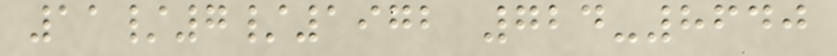11/7/1972 724-8640
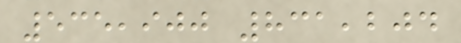535,900 831,204
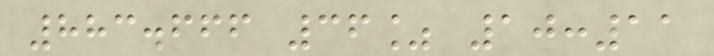883.666 36% 10:11
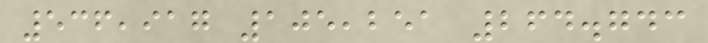536,917 105,251 264.743
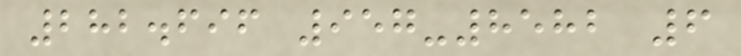282.696 957-8582 6
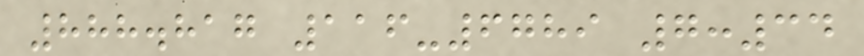888.817 116-6789 7:34
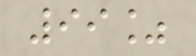99%
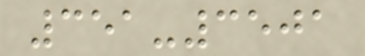351-3501
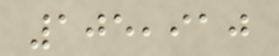105,910
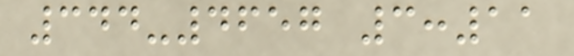344-4657 3:11
